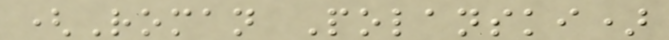(Roman Polanski)
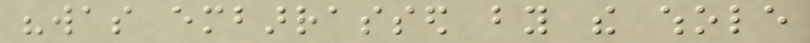"was embarrassed by the whole
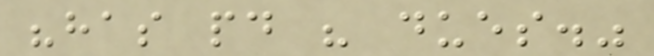"has paid his dues."
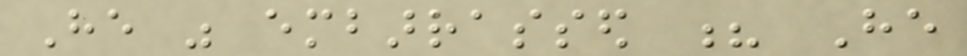He was embarrassed ? He
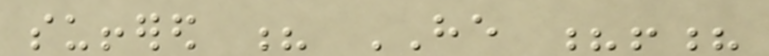suffered ? HE ?!?
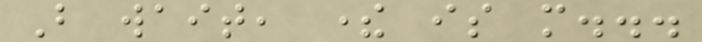But wait, there is more...
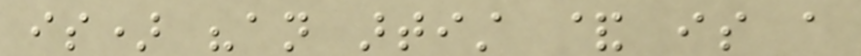is) "an artist & is a
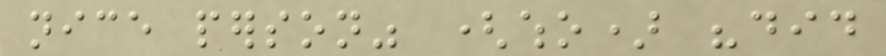nice person" (who) "did
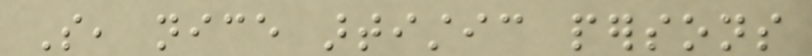So, nice artistic persons
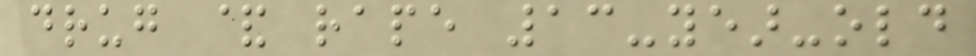drug & rape 13-year-old
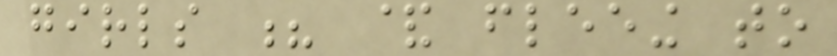girls ? & fleeing to
